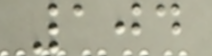104
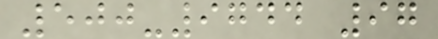500-9744 97
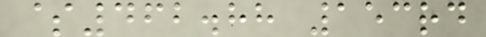$462.88 153rd
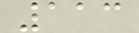113
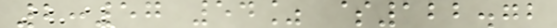2:57 54% $122.72
